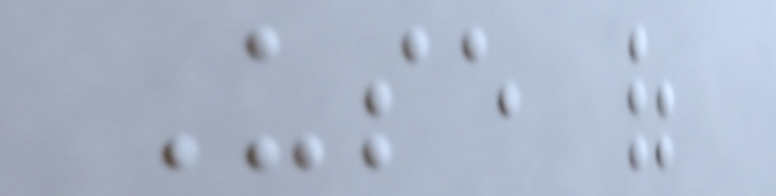Use of
